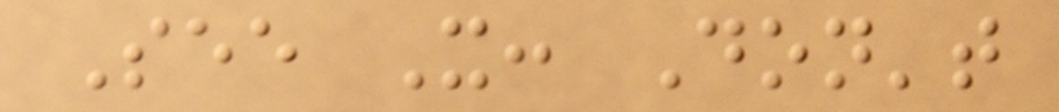See It: Don't
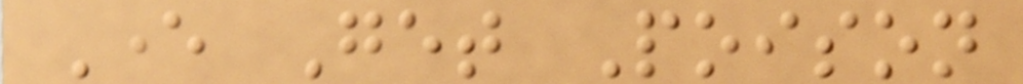Ever Get Poison
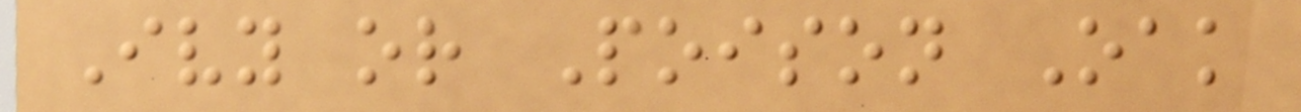Ivy or Poison Oak
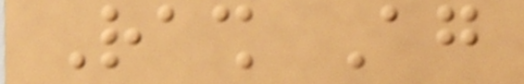Rash Again
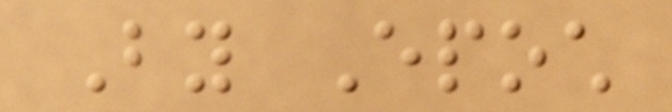By Epoch
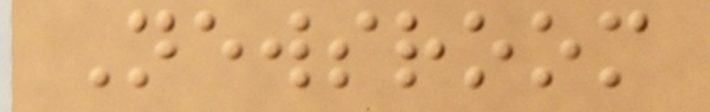Newsroom
